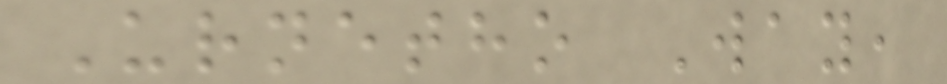Urnetho Way,
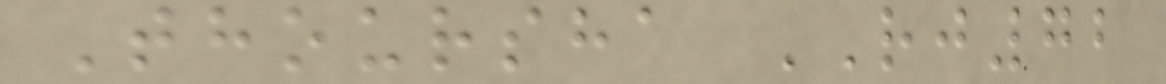Thoursha RJ72
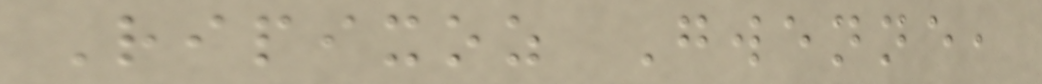Ripixoz Gwenne,
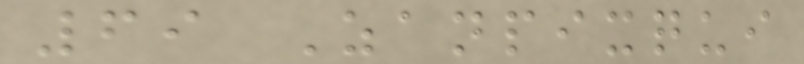69 Zanpixqui
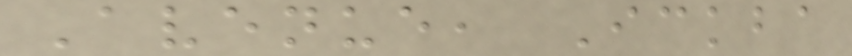Avenue, Ickba
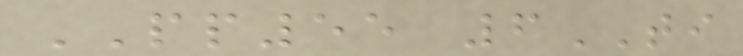PP55 6TI
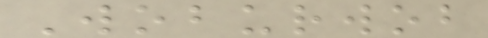Woburwob
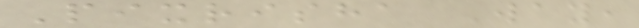Pixrisha Way,
